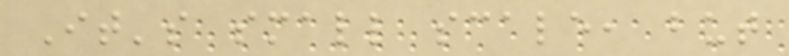It's small scale, but
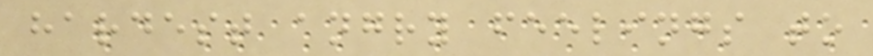hardest angry feelings to
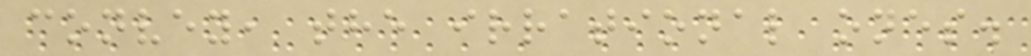convey, the irrational ones.
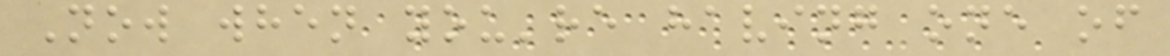Now when you're having one of
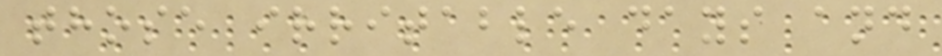those irritable days and
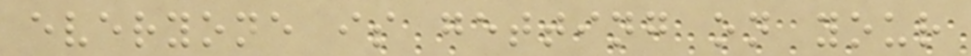everyone is getting on your
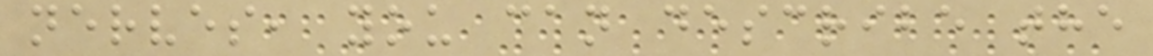nerves, you can describe the
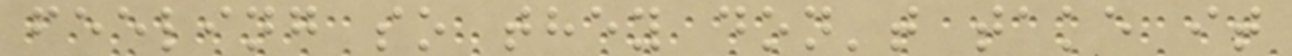feeling so they don't take it
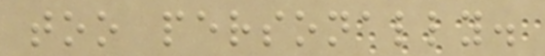too personally.
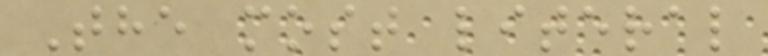The most literal
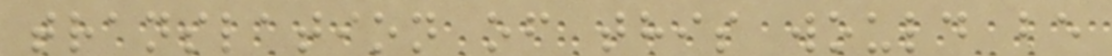translation of this would be
